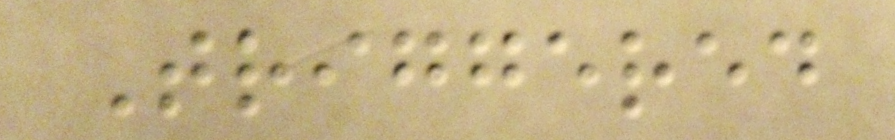Triggered
